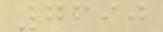7690
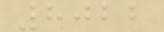8022
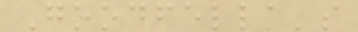Goodfella's
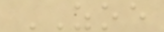ZOE
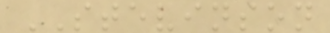STEVINSON
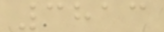3813
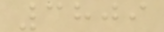3809
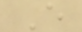E
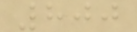800
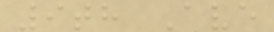9th Ave
